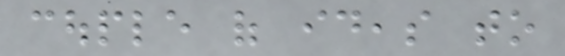couple of ideas to
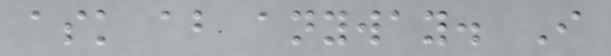ask about anyway. I
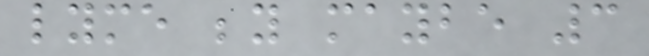lyme beyond maybe 3
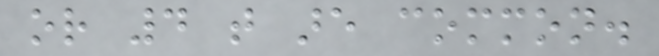or 4 that are common.
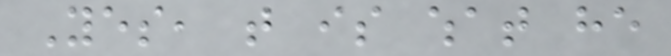Yes, that is what he
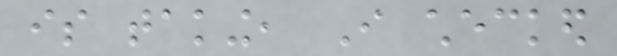is taking, I checked
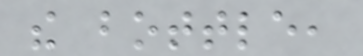the bottle,
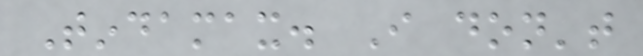Tindamax. I don't
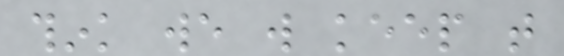think we will keep that
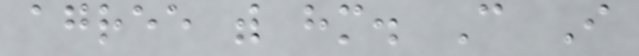agree with him. Can I
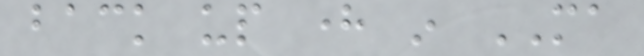back up here in MA
